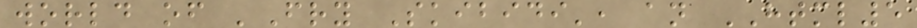world of 'Fry Skibidi', an HTML5
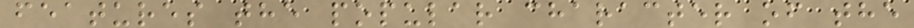features the popular character of the
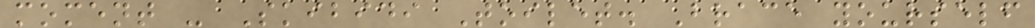moment - Skibidi Toilet. Brace yourself
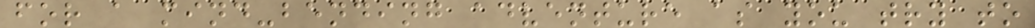for a mind-bending adventure as you try to
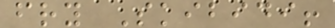fry Skibidi!
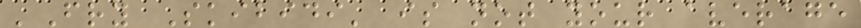'Fry Skibidi' is not your average
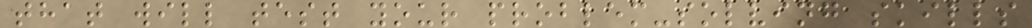that will test your problem-solving skills
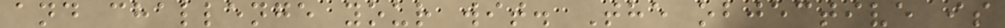and challenge your wit. The objective is
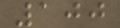100
